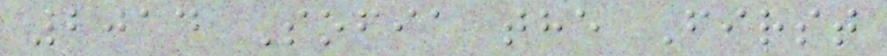2014 Sofia the First
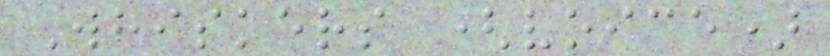Whiskers (voice)
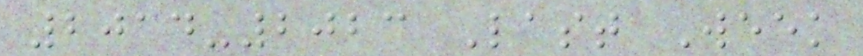2014-2023 Last Week
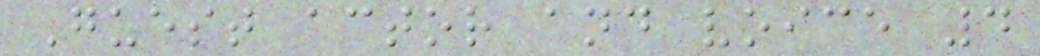Guest actor and voice 4
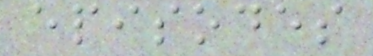episodes
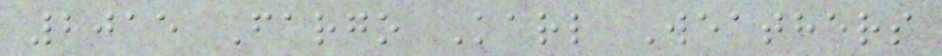2015 Fargo Karl Weathers
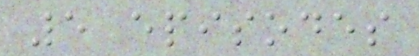5 episodes
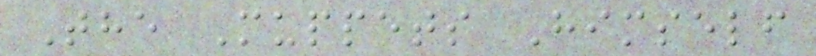The Muppets Himself
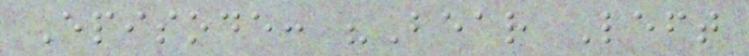Episode: "Bear Left
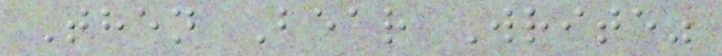Then Bear Write"
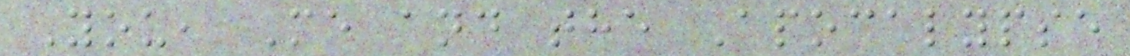You, Me and the Apocalypse
